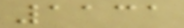1131
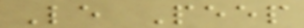Le Peep
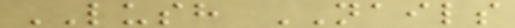LUSH NAILS
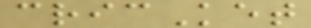cricKet
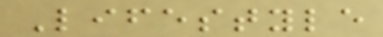Lifestyle
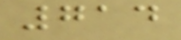714
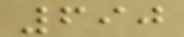690
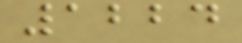1224
